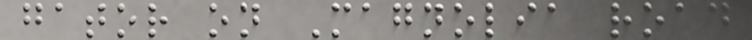gator on Magnolia road
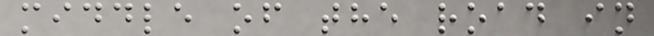middle of the road in
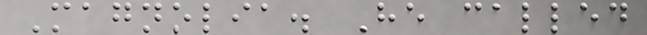Magnolia. He called
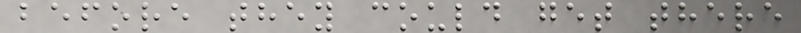before they could get there
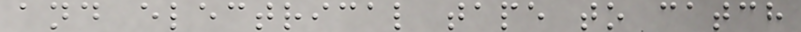and electrical tape to catch
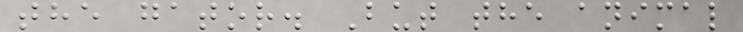the gator. But the animal
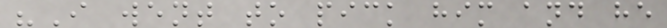"I went to pick him and he
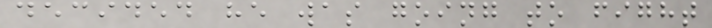decided he was going to fight
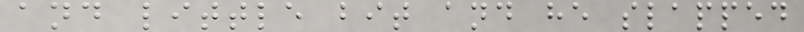and little bit and he slapped
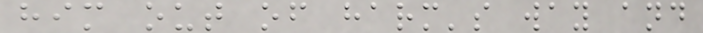him out of harm's way and
